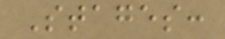Stages:
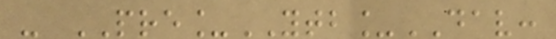- PRE_YTB_DAV:
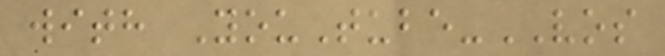with YouTube-VOS
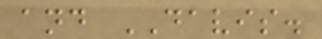and DAVIS.
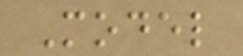Model
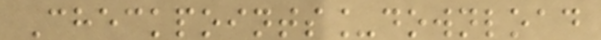Checkpoints_download
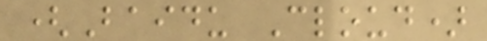(Baidu Cloud)
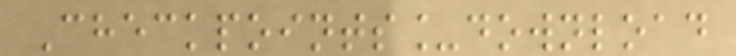Checkpoints_download
